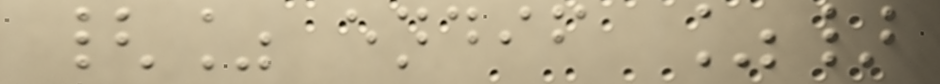{% endif %}
